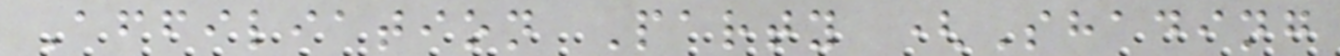Affiliation Party (Shading
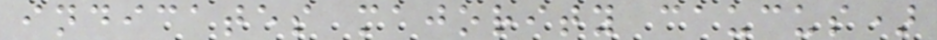indicates majority caucus)
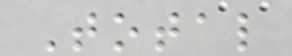Total
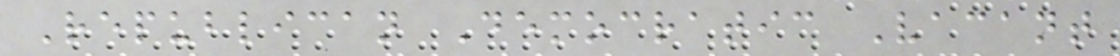Republican Democratic Vacant
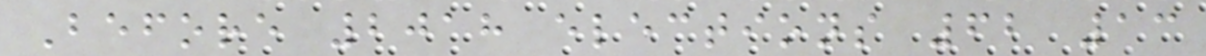Before 2018 elections 62 13
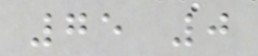75 0
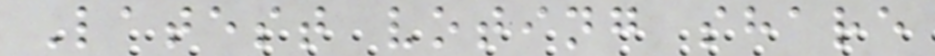Latest voting share
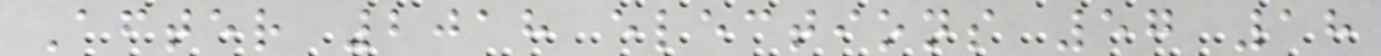After 2018 elections 57 18
